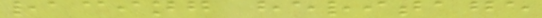racing heritage
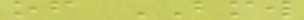of BMW
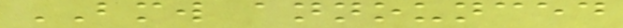BMW announced
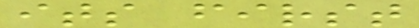its first
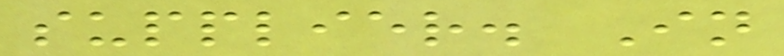supplier. In
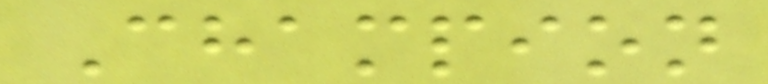Champion
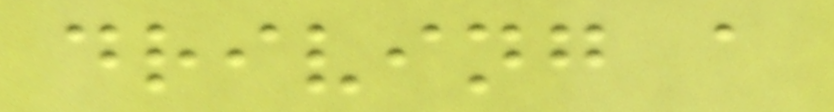driving a
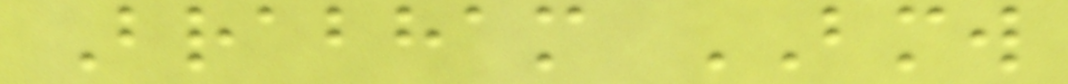Brabham BMW
